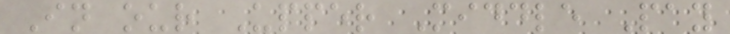In our Upper Middle Pay
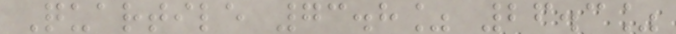Quartile 73.8% 26.3%
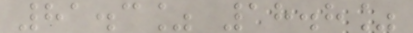81.3% 18.8%
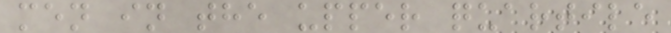men in the upper quartile
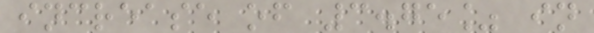increase of 3.75% in
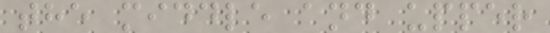the middle and upper
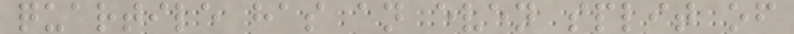quartile has an even split of
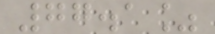77.1%
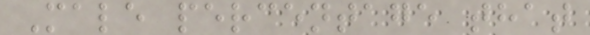Male percentage that
